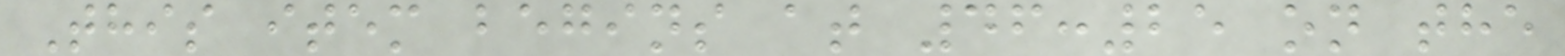This item begins at 46:25 on the
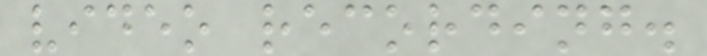video recording.
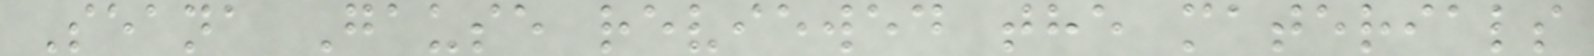Seana Gause reviewed the materials
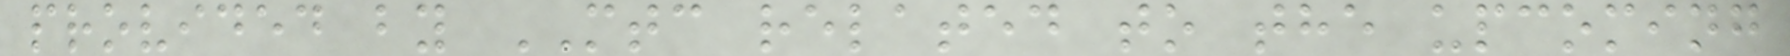provided by MTC related to the upcoming
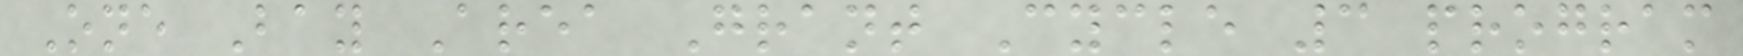One Bay Area Grant Cycle 3 program
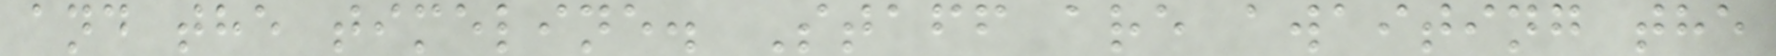and the timeline. Staff are awaiting the
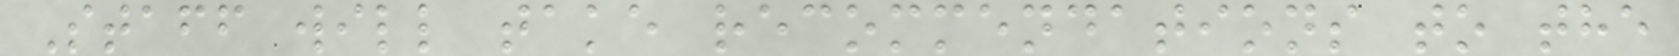Staff will take recommendations to the
